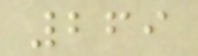269
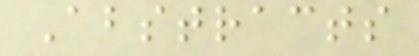Abstracts
